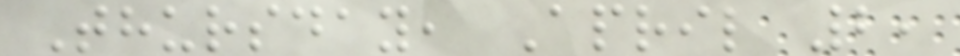Thursday, April 2,
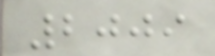2009
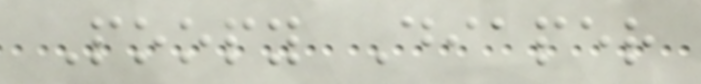Poopy Diaper
